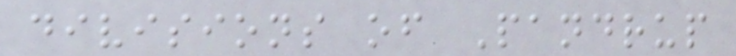divisions of Pandrup
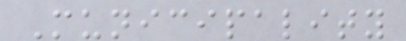Municipality
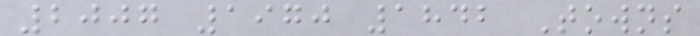2007 1970 1842 Towns
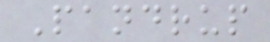Pandrup
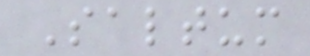Saltum
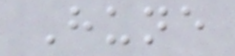Hune
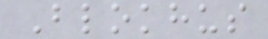Blokhus
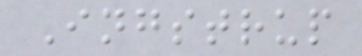Ingstrup
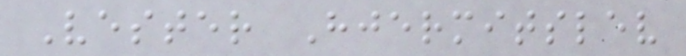Vester Hjermitslev
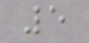5
